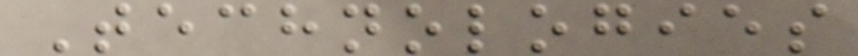Technologies
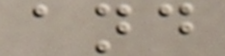and
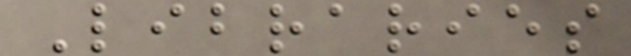Libraries
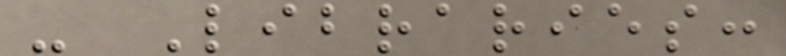- Libraries:
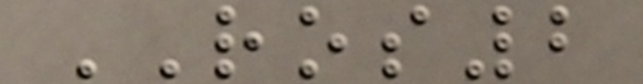ROS2
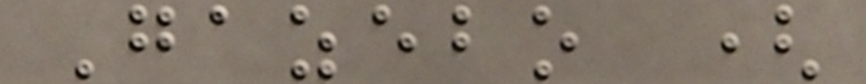Gazebo (
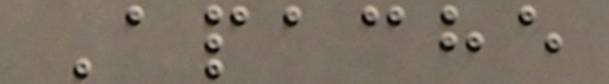Apache
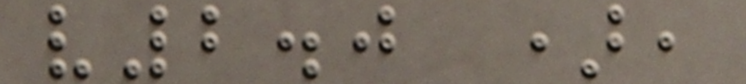v2.0 ),
